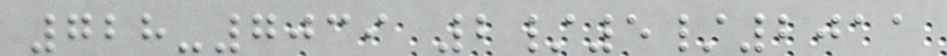728-7039 2/5/2011
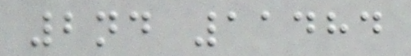2nd 11484
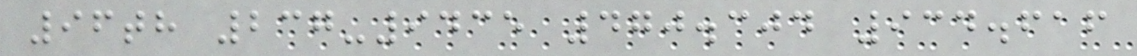96th 237-9435 470.304 934.616
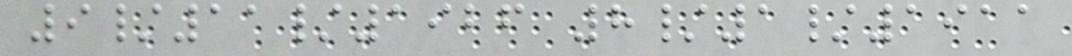9/11/1926 8/1/1911
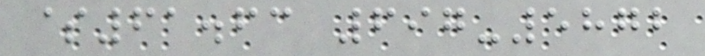$61.63 697-5872
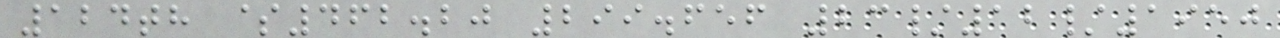124th $462.20 299.656 23/12/1950
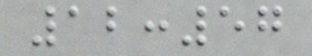12:57
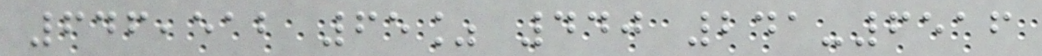646,512 65% 440 241-6516
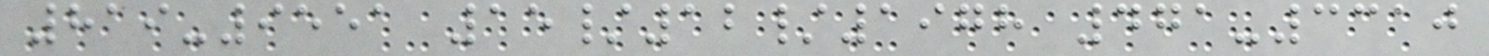819-9551 15/12/1978 471-3310
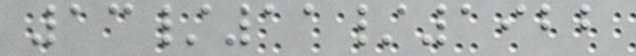13/11/1922
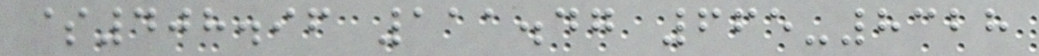$408.96 111.47 665-8328
